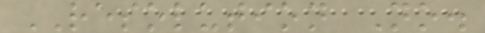RESOLUTION No.
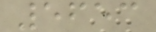5653
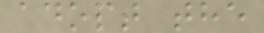adopt the
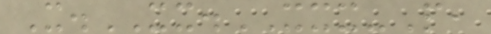X.XX.XXX-P,
